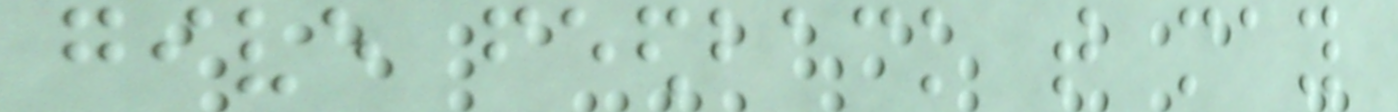give feedback that may
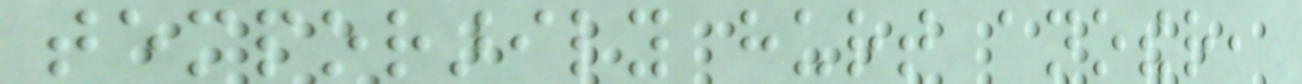temporarily hurt another,
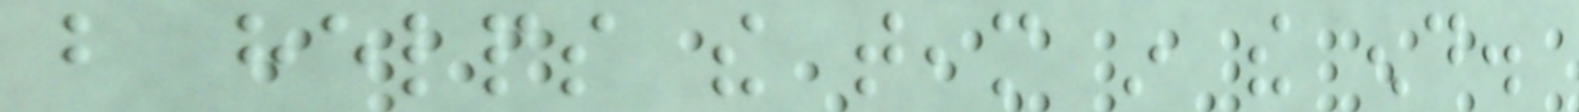but helps the team in the end.
